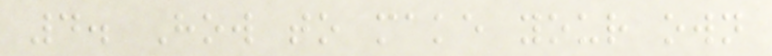4. How to make your own
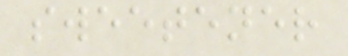sweetener
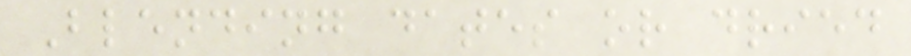Blending dates or dried
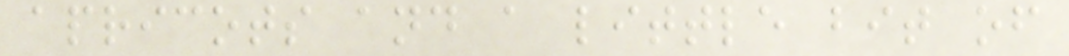apricots and a little bit of
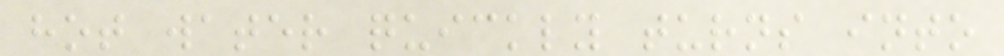hot water quickly turns into
